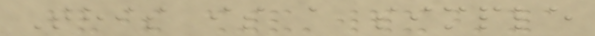This is a simple
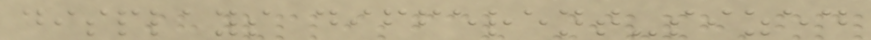displays different-sized
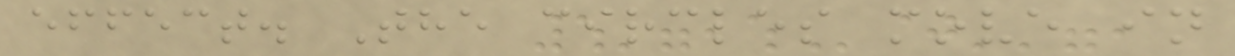effect. The circles move in
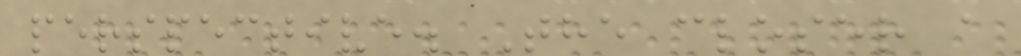perspective. The closer a
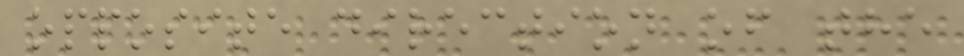opposite direction of the
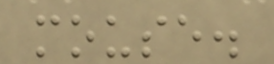mouse.
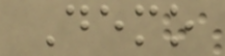Demo
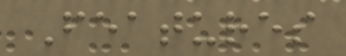Features
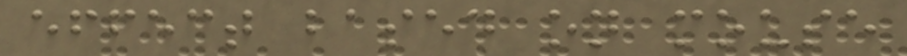effect based on mouse
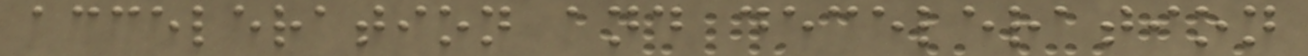acceleration and deceleration
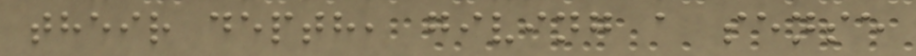their depth, giving a sense
